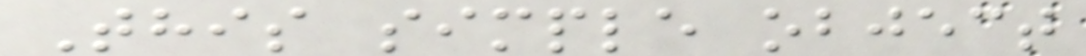This simple object
